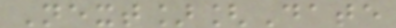Next][Date
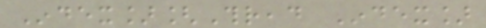Index][Thread Index]
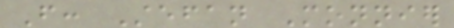From: Stefan Monnier
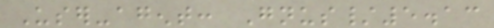User-agent: Gnus/5.13
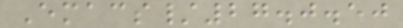Emacs/27.0.50
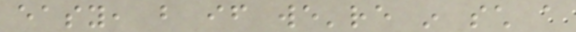easy, but if we're in such a
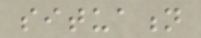situation
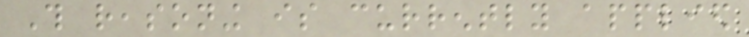This reasoning is currently applied
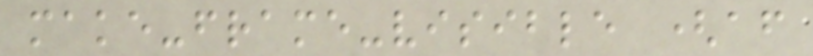make-frame-visible (after
